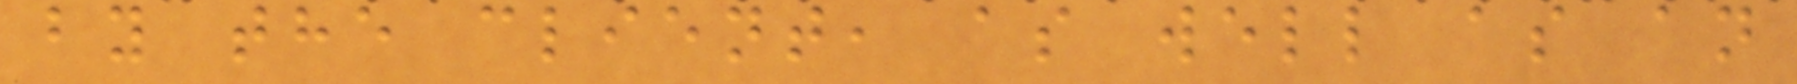by the client, as well as an
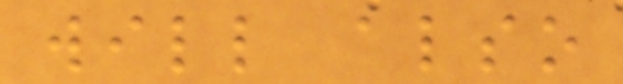will also
